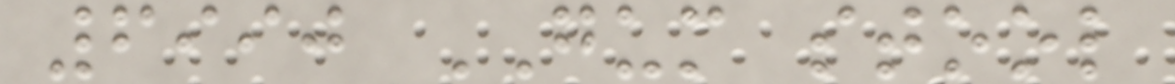6990 GUM stool
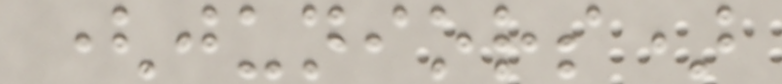(juniors)
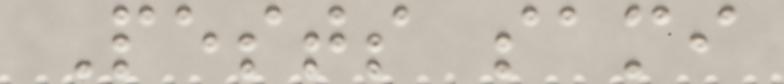Pests sami
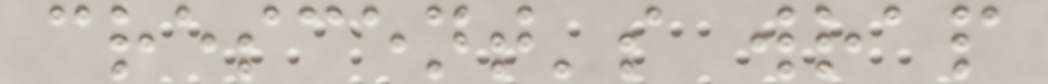crescent's wrap
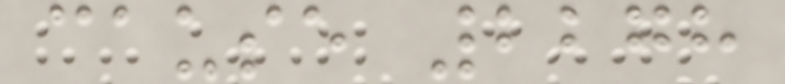cause 2278
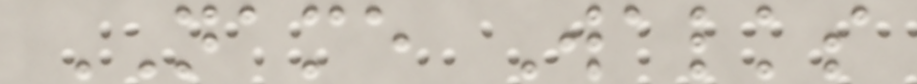NAME Walks
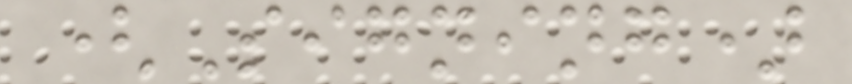(Signing)
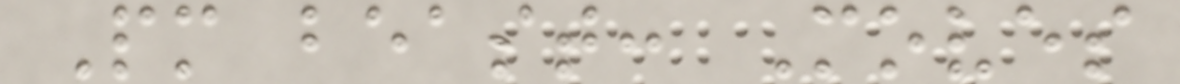Pm beast: Moves
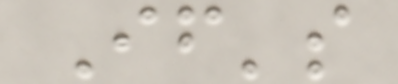If's
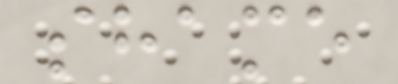shame
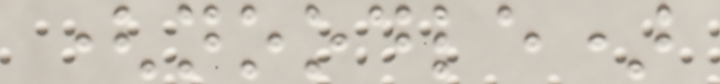(noodle)
